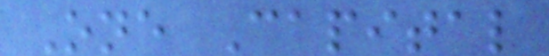One Capital
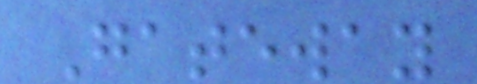Gateway
